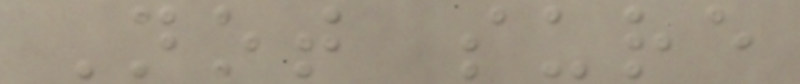Not sure
